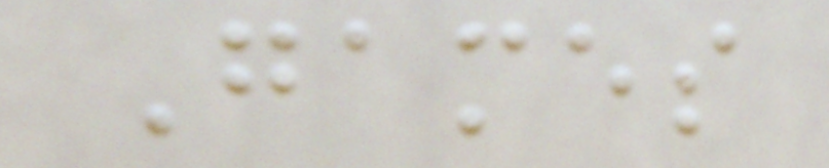Games
